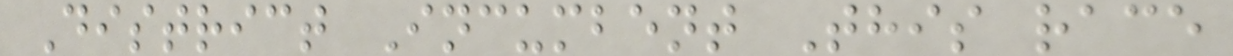District Incumbent This race
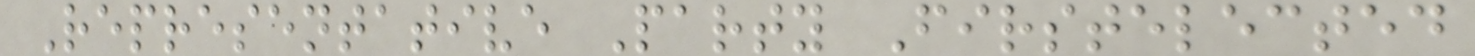Representative Party Firstelected
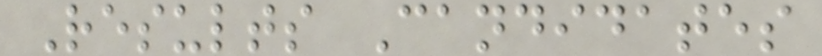Results Candidates
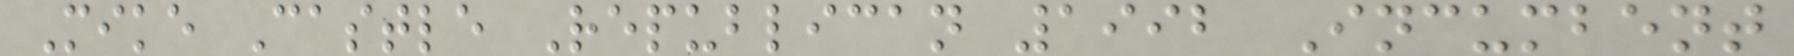Mike Castle Republican 1992 Incumbent
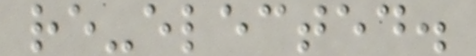re-elected.
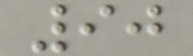90
